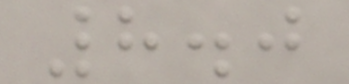8.0
